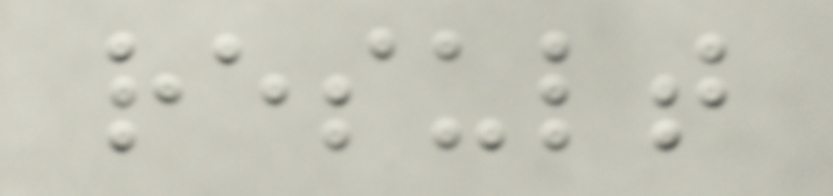result
